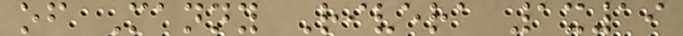of Manny Rivera 1x19
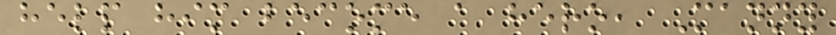help him become a hero, Manny
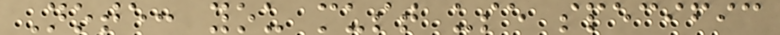Note: you must use specific
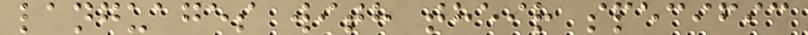languages with their specific
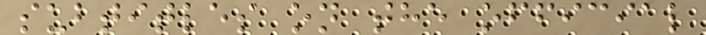subtitles on the official
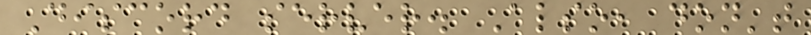Discord server. Also, don't
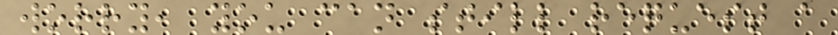worry, you can still request a
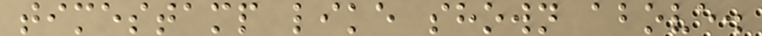timestamp like shown above.
